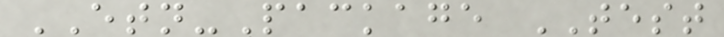ETN-Package TEST
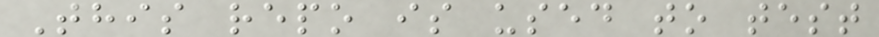This repo is used to test
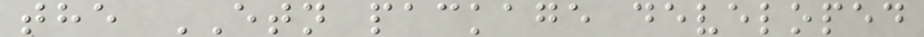the ETN package developed
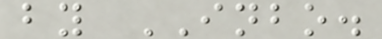by INBO.
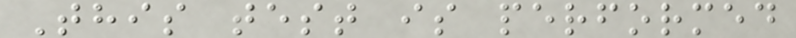This test is performed
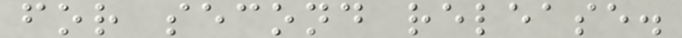for second release.
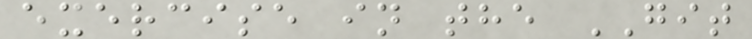exercise in the GIT
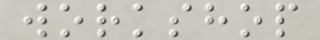workshop
